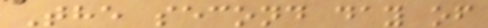The second day of
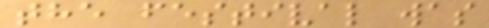the festival was
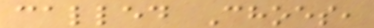called Choes,
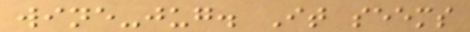wine-jug. It seems
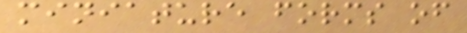miniature forms of
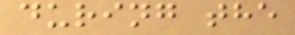during the
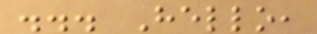... Hello,
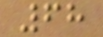68
